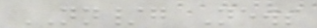NN/g News
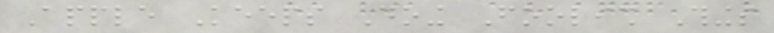Apple Keeps Doing Foolish Things
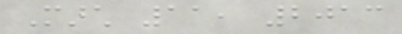March 11, 2013
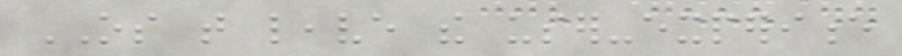OS that leave the user-experience
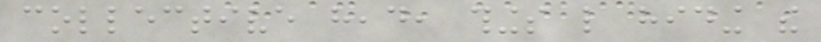collective head, things like hiding the
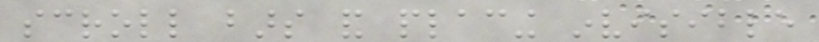scroll bars and placing invisible
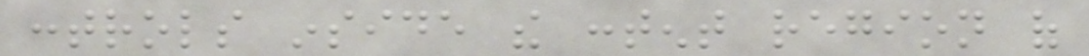controls inside the content region of
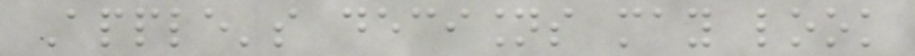Apple's decisions may look
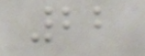22
